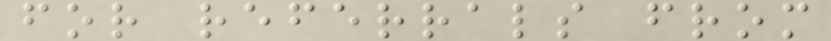for referrals from
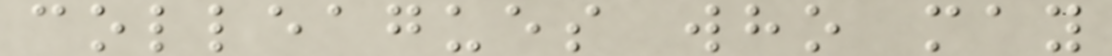colleagues who may
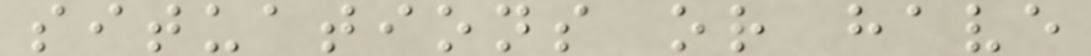situations or have
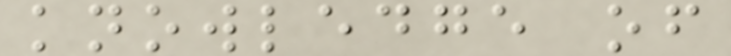knowledge of
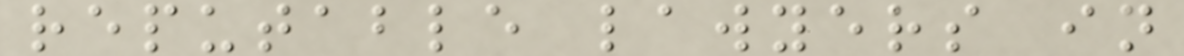reputable lawyers in
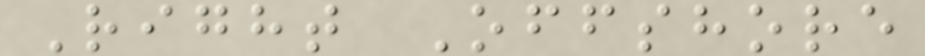Right Offshore
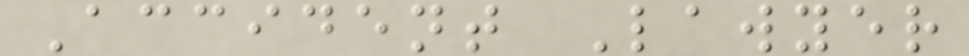Accident Lawyer
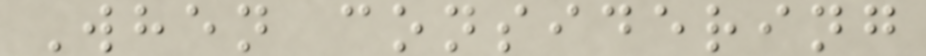When considering
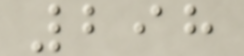298
